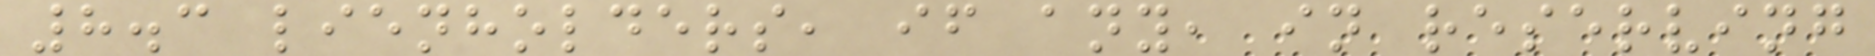8.3 lienholders, if any, in reserving
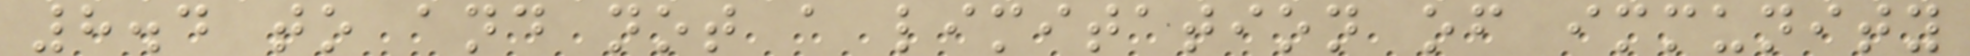8.4 to and not a limitation of immunity
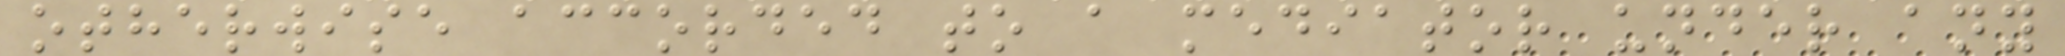otherwise accorded to a mediator under any
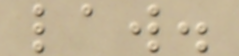law.
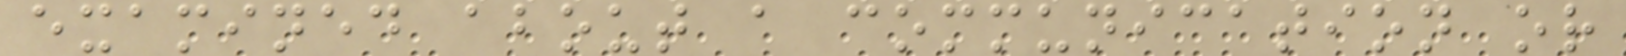examined about a communication or
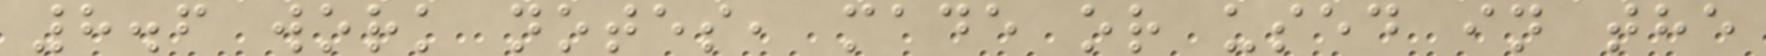8.6 work notes, made or used in the
